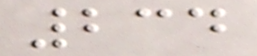234
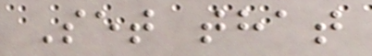Set that
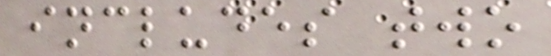includes two
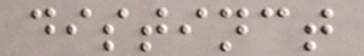distinct
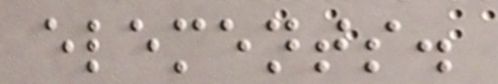elements.
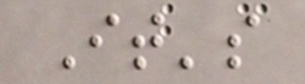It's
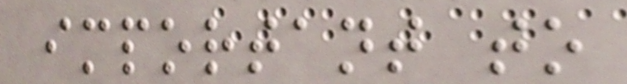important to
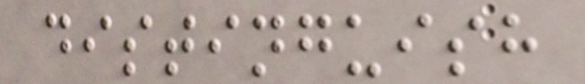distinguish
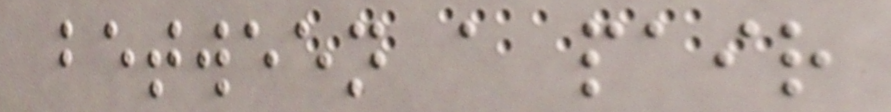between a pair
